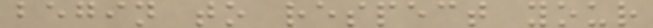begin to respect your
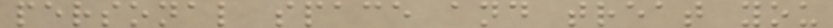personal space and treat you
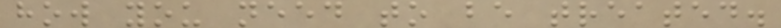how you need to be treated.
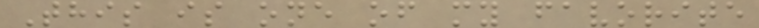This is one of my favorite
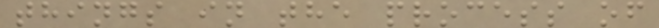things in the process of
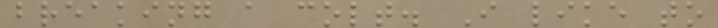breaking a colt. I like to
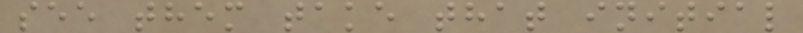see them take that initial
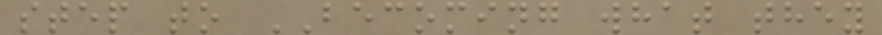step to BECOMING what they
